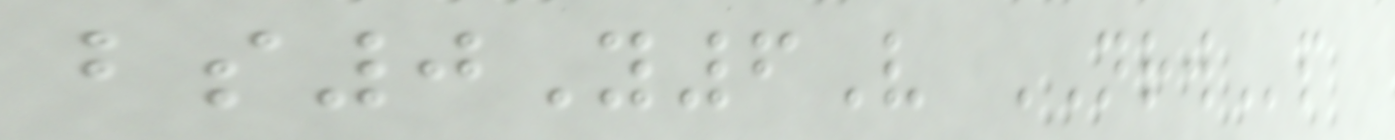bs0Y6V NRWp
